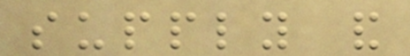supply and
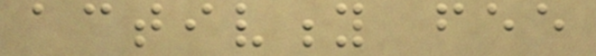activity fee
